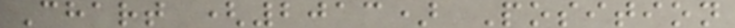Chart (2013) Position
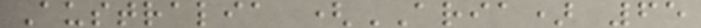Australia (ARIA) 65
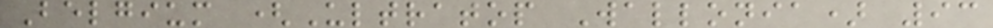Belgium (Ultratop Wallonia) 93
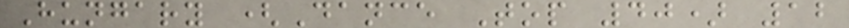Hungary (Dance Top 40) 12
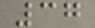37
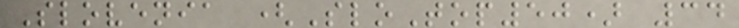Slovenia (SloTop50) 34
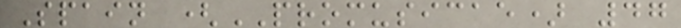Spain (PROMUSICAE) 47
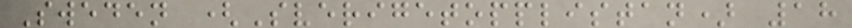Sweden (Sverigetopplistan) 18
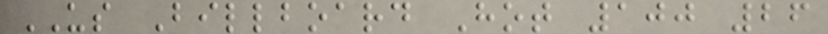US Billboard Hot 100 26
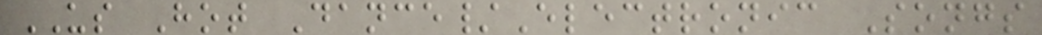US Hot Dance/Electronic Songs
